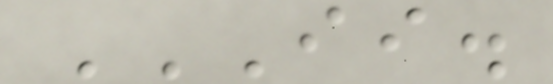II.
